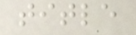title
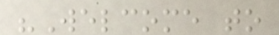"Welcome to
